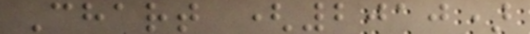Chart (2010)
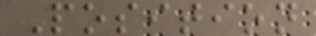Position
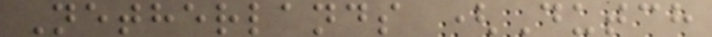Netherlands (Dutch
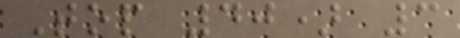Top 40) 3
